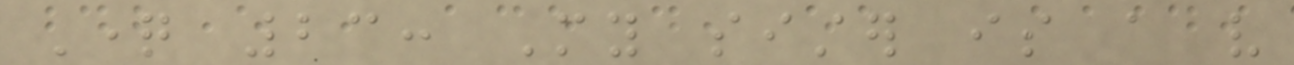Question 23: My sister is a very
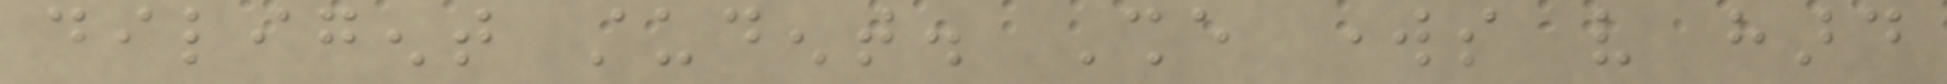diligent student. She works very hard
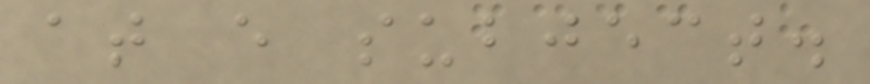at every subject.
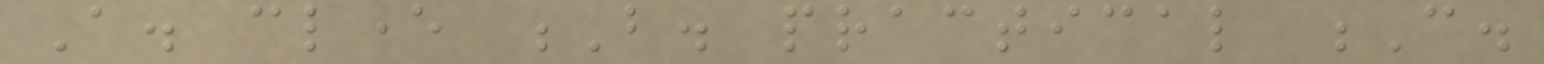A. clever B. practical C.
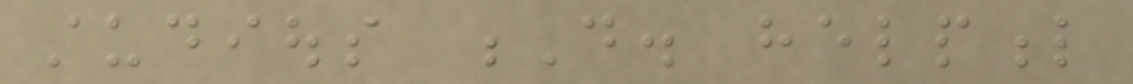studious D. helpful
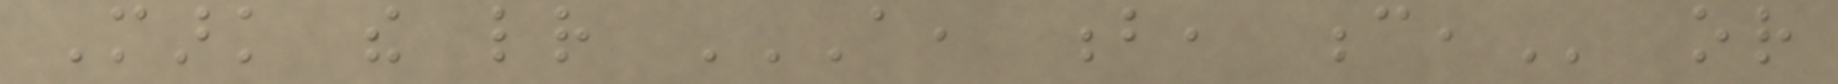Mark the letter A, B, C, or
